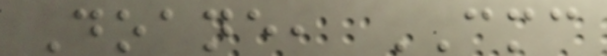Doane, CMC
